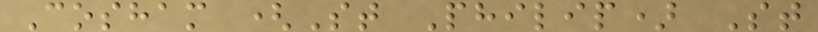Cosham (St Philip) St
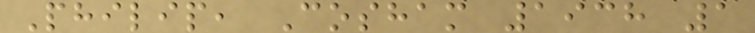Philip, Cosham 1938 1
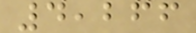4,266
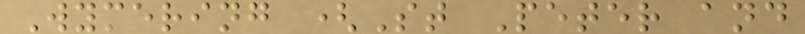Wymering (St Peter and
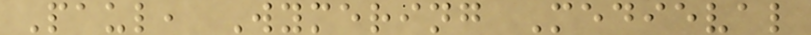Paul, Wymering Medieval
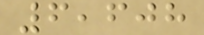6,608
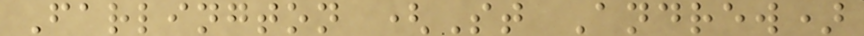Farlington (St Andrew)
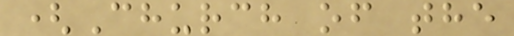(Church of the
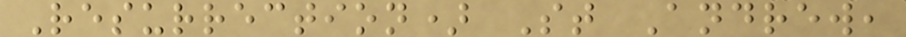Resurrection) St Andrew,
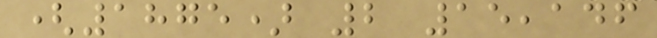(1875) 2 15,146
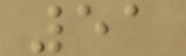51
